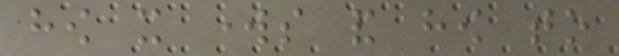how it works and how to
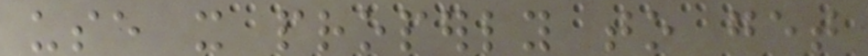use it properly to get
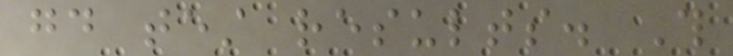good test results. This
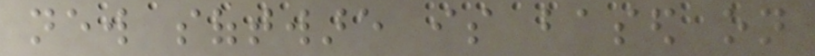new software is based on
